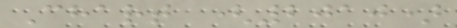Chart (2010)
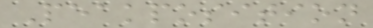Peakposition
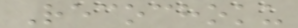Recochoku
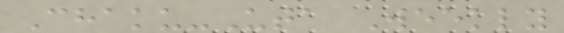Chaku-Uta Weekly
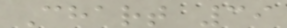Chart 39
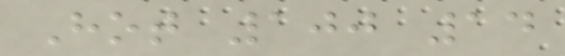Hot 100 14
